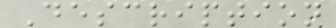Description
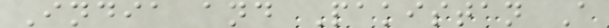India and Pakistan A
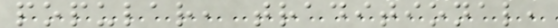popular, traditional,
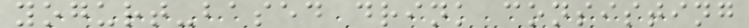yogurt-based drink consisting
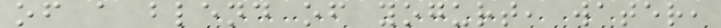of a blend of yogurt, water,
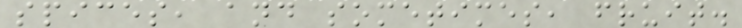spices, and sometimes, fruit.
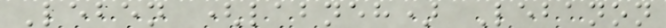Leben (labneh) Lebanon
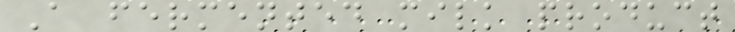A fermented milk product
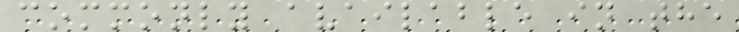commonly available in the
